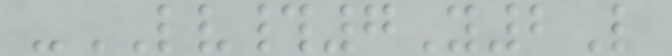-LV#7Y2L
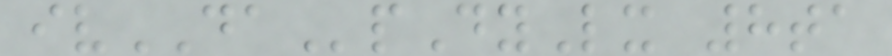ivDApDyLx 8ta
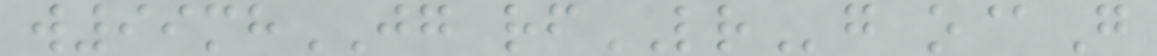w99mhJG rfLRg o@G
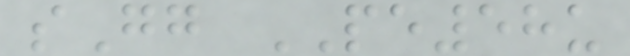sGg PE58u
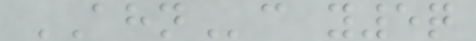AHNc y5q
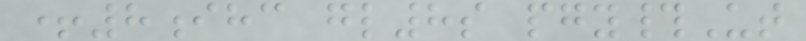+8ihc gl8s pgy#Ut
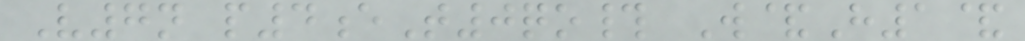V7n p4eT0qo# W&H1&
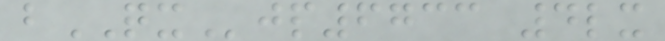bQXjp6733 4lx
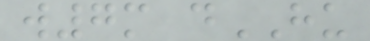w7m dHU
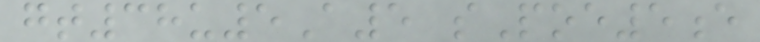gt38u5A5 sPoe5e
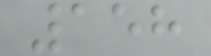158
